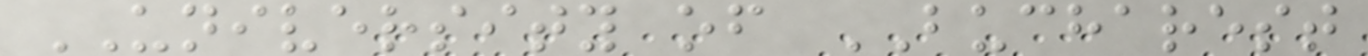UNIVERSITY of BUCHAREST
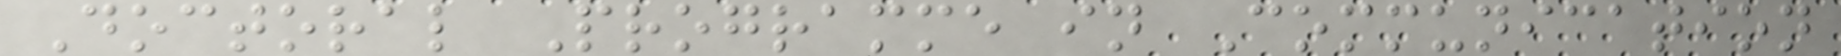Doctoral Programme in Communication
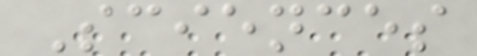Sciences
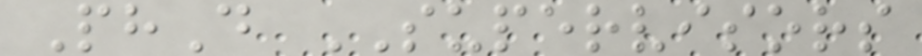PhD SUPERVISORS
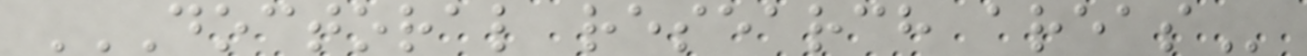DOCTORAL RESEARCH AREAS
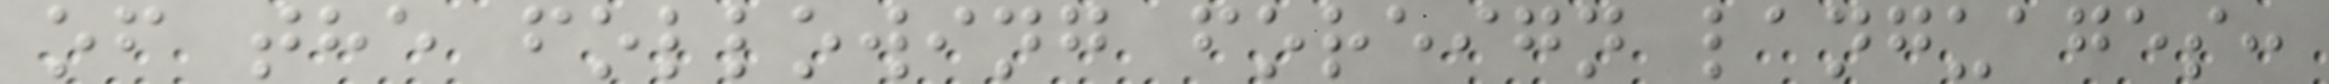of the following foreign languages:
